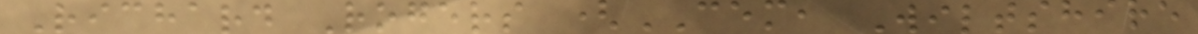Richard Rogers (CEM, Wiltshire
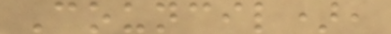Council),
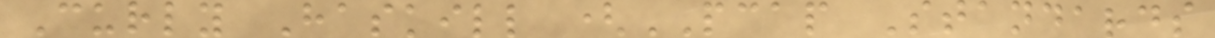Curly Haskill (PCAP Standards
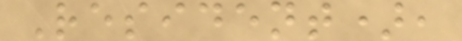Resident),
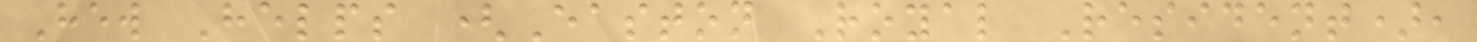Hew Helps (Easton Royal Resident),
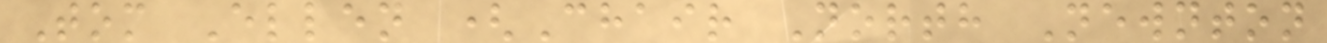Tom Ellen (Chair North Newnton
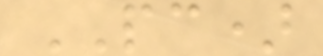PC)
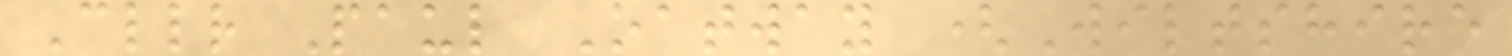Cllr Paul Oatway (Wiltshire
